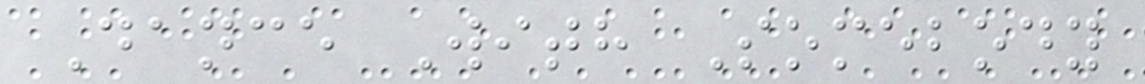Dance With Somebody
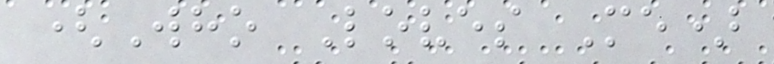(Who Loves Me)
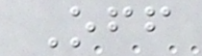Off
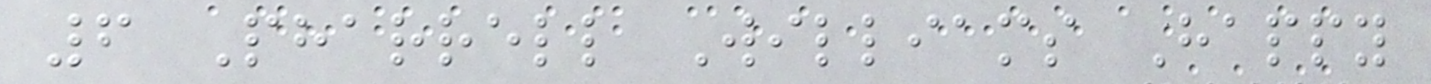6 Pharrell Williams Happy
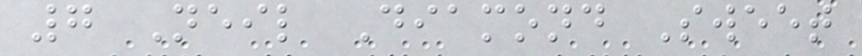7 Neil Diamond Sweet
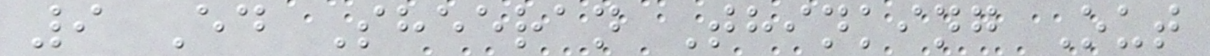9 Ed Sheeran Thinking Out
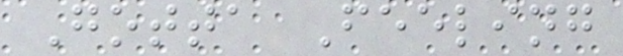Gotta Feeling
